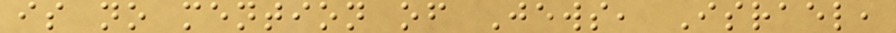is no mention of Jews, Israel,
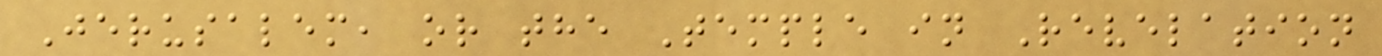Jerusalem, or the Temple in Revelation
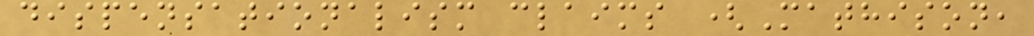dispensationalism claims (Mathison,
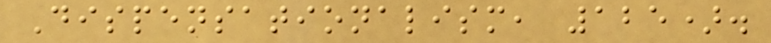Dispensationalism, 125).
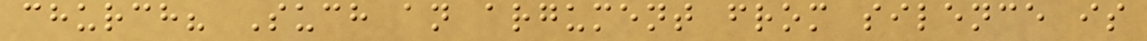church? Such an argument from silence is
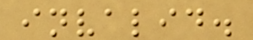invalid.
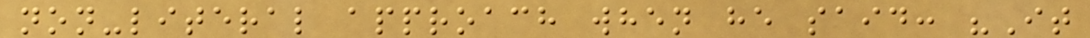non-literal approach when he said: "It
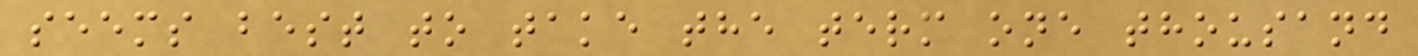seems best to take the term one thousand
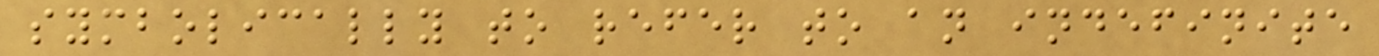symbolically to refer to an indefinite
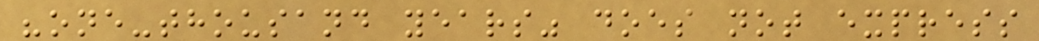"one-thousand years" does not express
